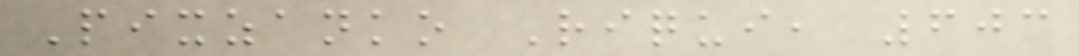Pixzanko Riqui, 603
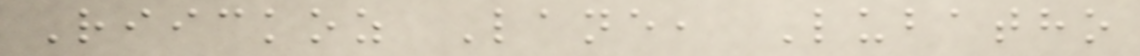Riickoz Lane, Lubatho
